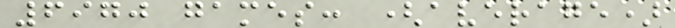6970 games: (average)
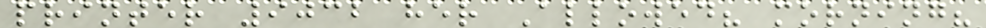printer 9032 her Allowed? morning?
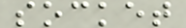socket
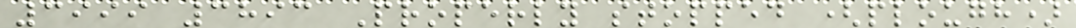3999 3893 Properly stopped (plough)
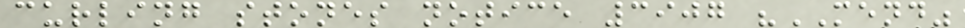curling stones notice 3907 "MEND"
